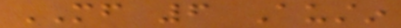MF 6 Austin
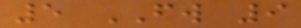5 FW 9
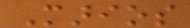Marios
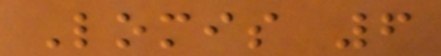Lomis 6
